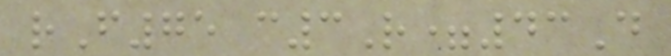rF75 c3R=43D
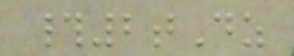#2tDz
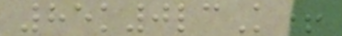85k0lcK+
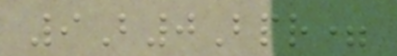9B0Bpr=
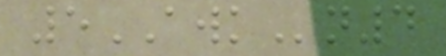5AWKn4
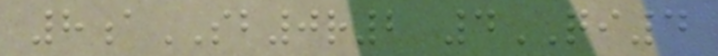8aSB0r2 4QI4
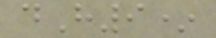dH9*
